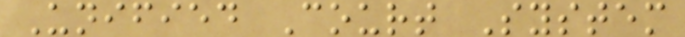Unified Court System
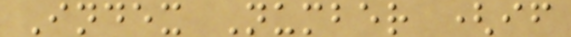Index Number (if
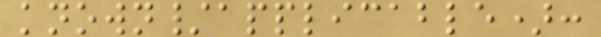known/applicable):
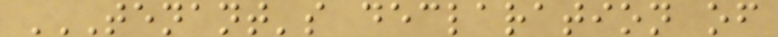TENANT'S DECLARATION OF
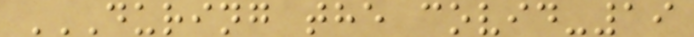DURING THE COVID-19
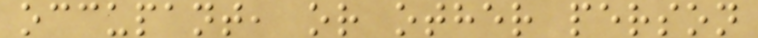occupant, or other person
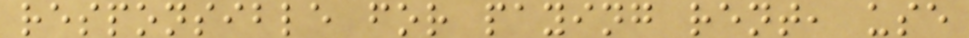responsible for paying rent, use
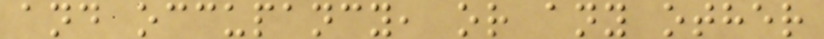and occupancy, or any other
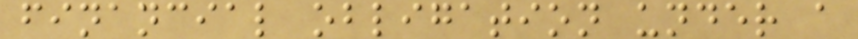financial obligation under a
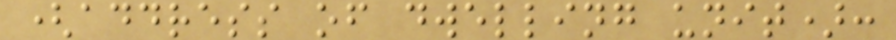(address of dwelling unit):
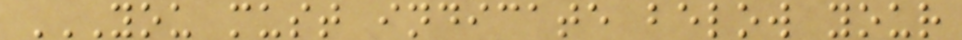YOU MUST INDICATE BELOW YOUR
